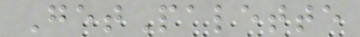GetPalette
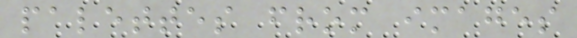palettes from images
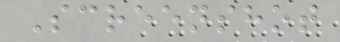Screenshot
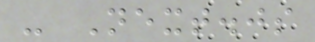- Next.js
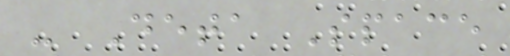- Deta Space
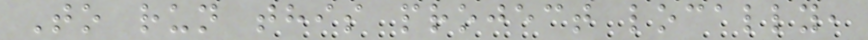To run this project locally,
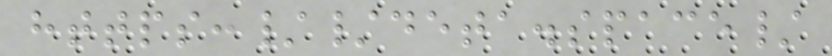https://deta.space/
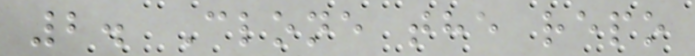2. Clone the repo
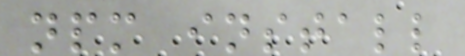npm install
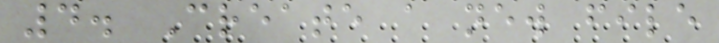4. Create a new file
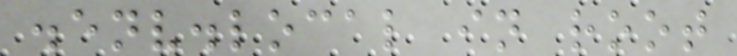.env.local in root
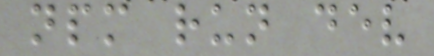npm run dev
